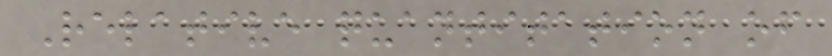Relative quantitation of
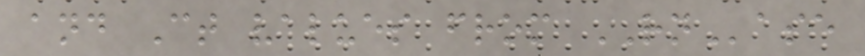and Ct values from RNase
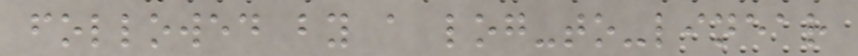followed by a log-to-linear
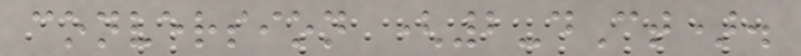conversion (2-dCt).
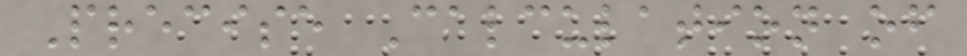Precise Calculation of
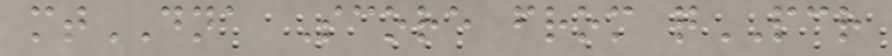mtDNA Score from qPCR
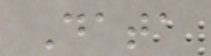Data
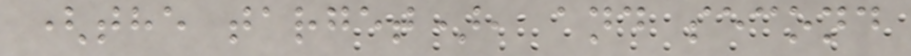(the target), and second
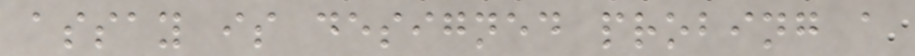assay is designed probing a
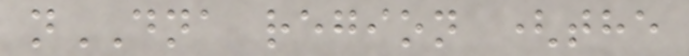nDNA region (the
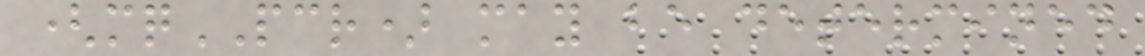(mqPCR) may be determined
